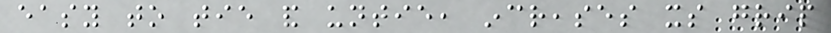easy to tie and untie, increases its grip
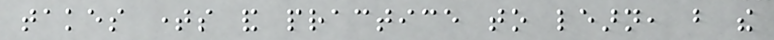takes times and practice to learn, but the
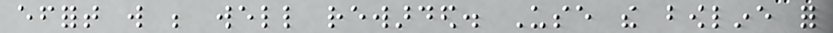effort will be well rewarded. Use the bowline for
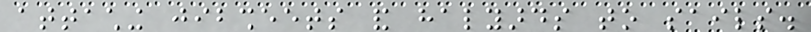attaching jibsheets and halyards to sails.
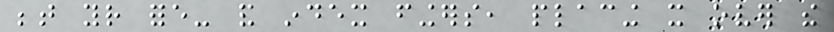between your fore- and index fingers, placing it over the
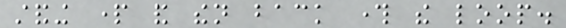standing part and then back through the loop.
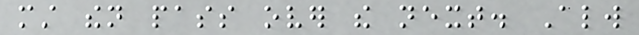must then pass over the next. Always
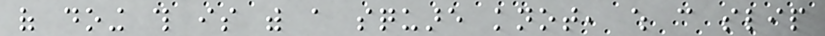of doing this is with a square knot, which can slip
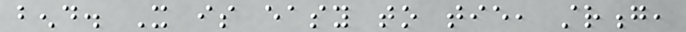bend. It is easy to tie, strong,
